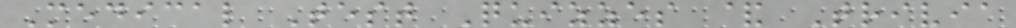Medical Test Quizzes & Trivia
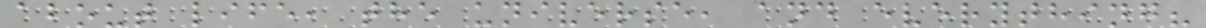about life, the universe, and everything?
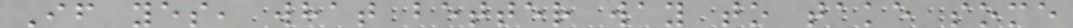If yes, what better way to take some
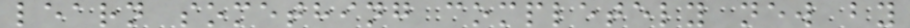learn something completely new by
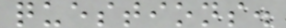questions.
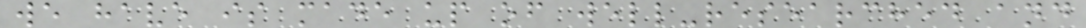we have is made up of well-researched and
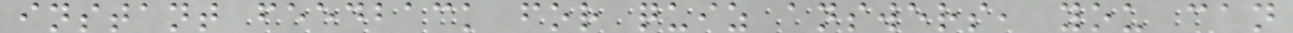instant feedback for quiz answers, you can
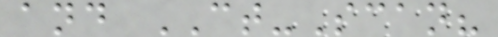and CT-Scan?
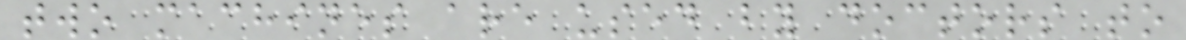two machines are used by doctors to
